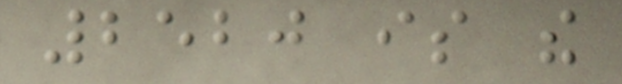2520 is the
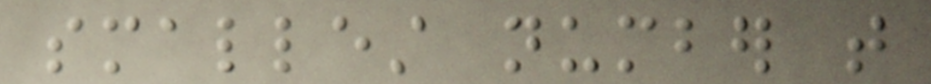smallest number that
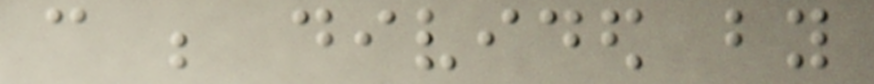can be divided by
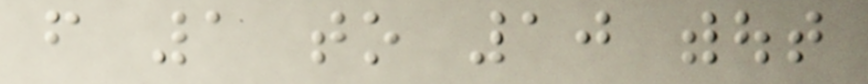from 1 to 10 without
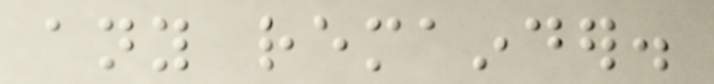any remainder.
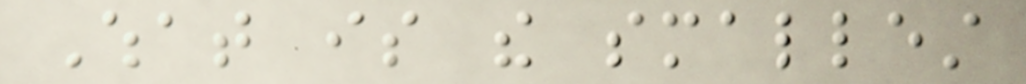What is the smallest
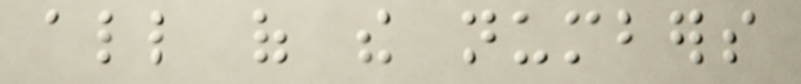all of the numbers
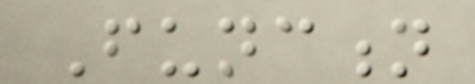Function
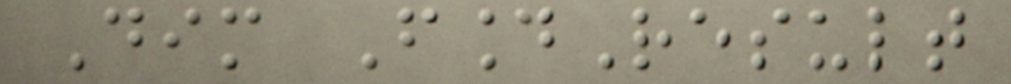Dim FoundResult
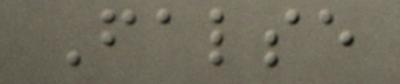False
